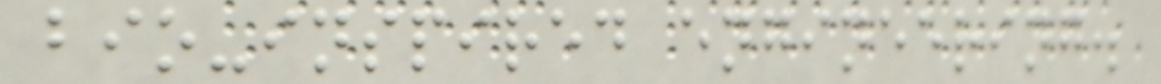bio-inspired engineering.
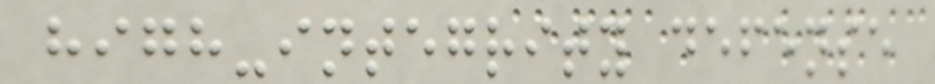high-integrity defense
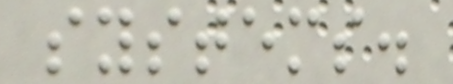systems.
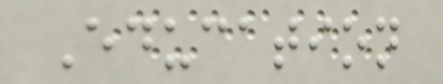Education
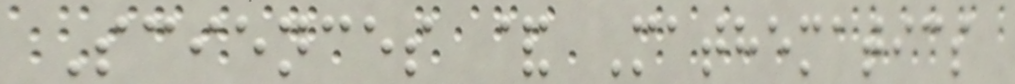Sciences & Mathematics
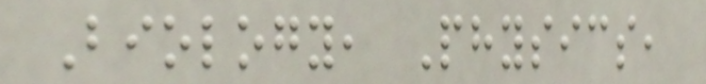Biology, Physics,
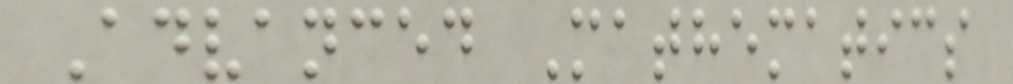Advanced Mathematics
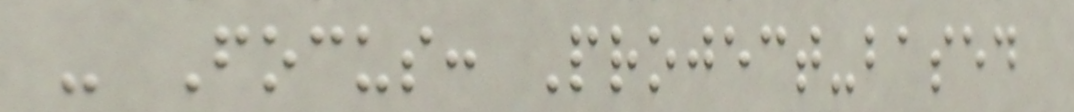- Focus: Project-based
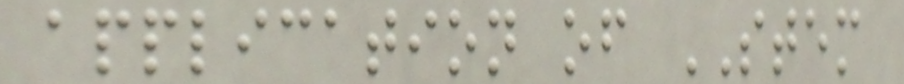application of STEM
